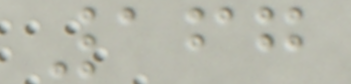167
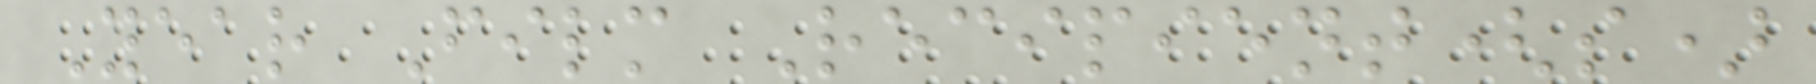Year Film Recipient(s)
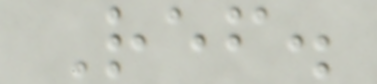Ref.
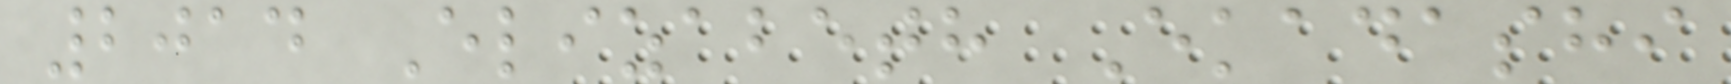2014 Elizabeth Ekadashi
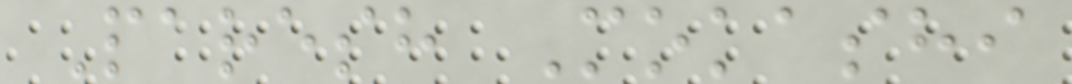Paresh Mokashi
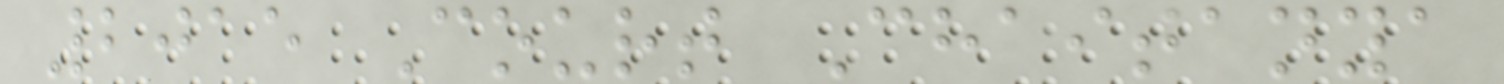2015 Court Chaitanya
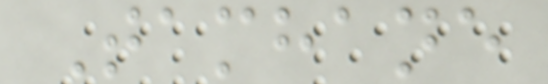Tamhane
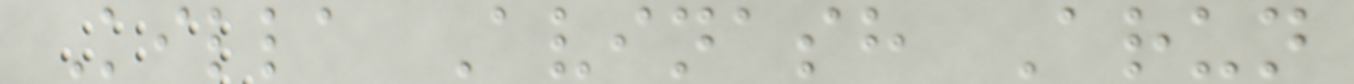Killa Avinash Arun
